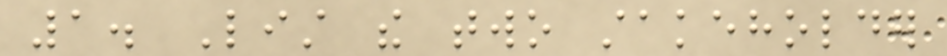1. List the two stakeholder
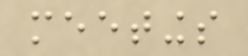meetings
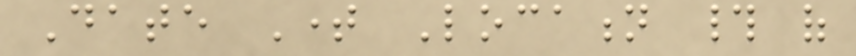Date Time Location # of
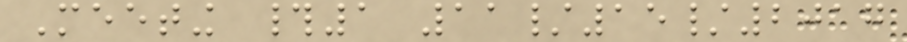Meeting #1 11/15/2017
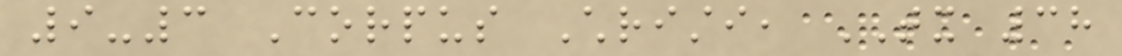9-3 Corpus Christi, TX 38
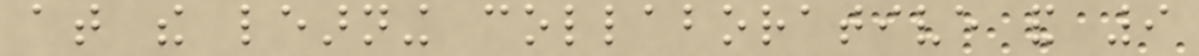at the learning collaborative and 9
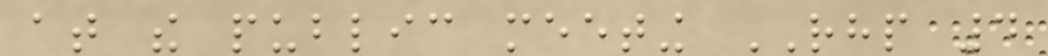at the public meeting RHP 4
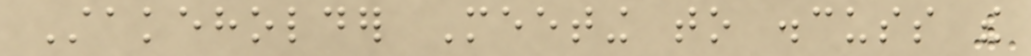Stakeholder Meeting to discuss the
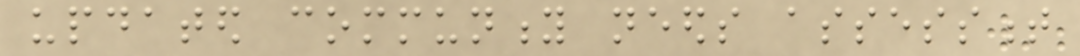updated community needs assessment
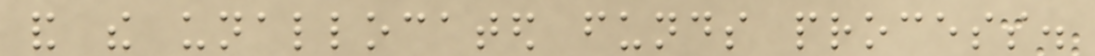and the unallocated funds process.
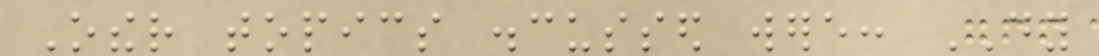Other topics discussed were: DY
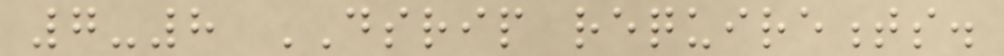7-8 DSRIP requirements.
